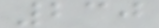230
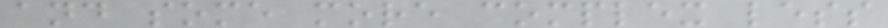and some more complex less
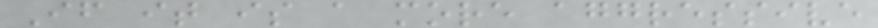If it is a more aggressive
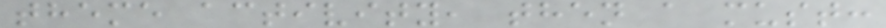theme activity, then a must:
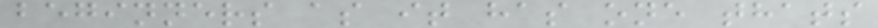beginners as it has one thats
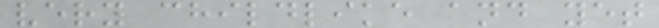very childlike and yet
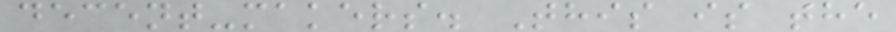decent-makers. This is the
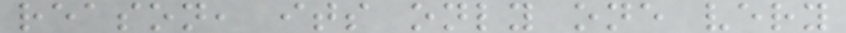reason, its only one very
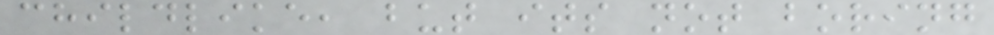childlike, but its not boring
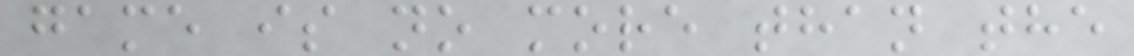game is no more than the
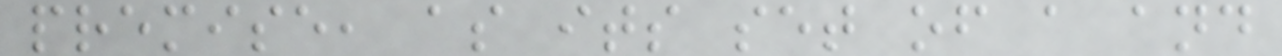premise, as its set of a and
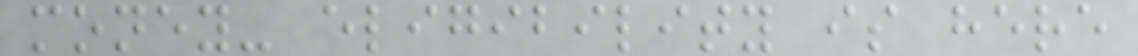money- eligibility is here
